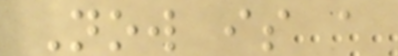Now is a
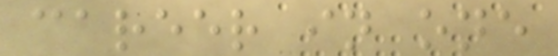career in one
